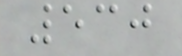530
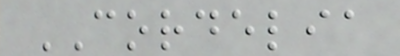CORDELIA
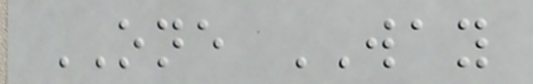ONE WAY
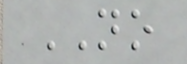NO
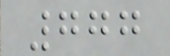777
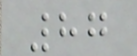87
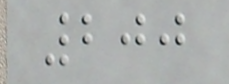200
